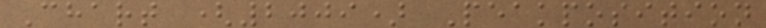Chart (2009) Peakposition
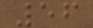56
